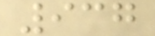937
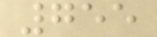755
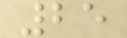25
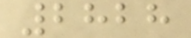2828
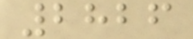2826
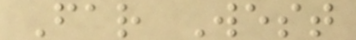Far West
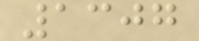1307
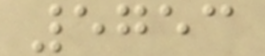5753
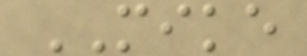MIKE
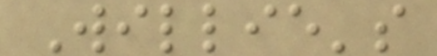Willie's
